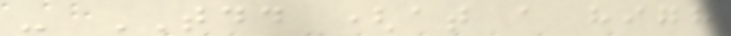- TDD (at a high
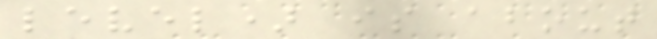level) is about
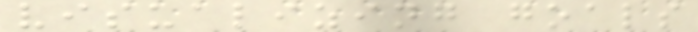visualizing goals
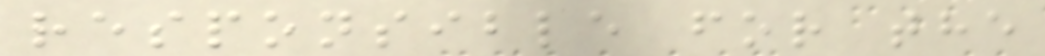responsible for the
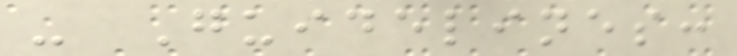- Guidelines:
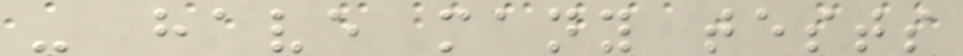- have many tests
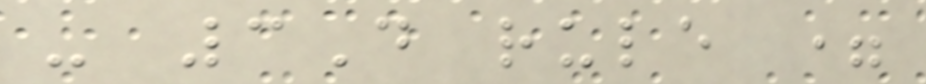- 3D rule =
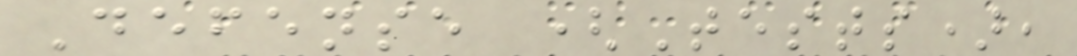Defense (Tests),
